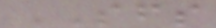SFS
